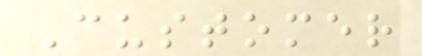Customer
